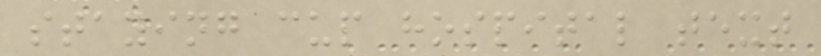staying cup hospital text
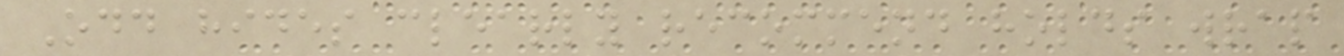Odd hides clearly recommend holds wrap
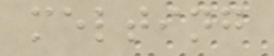melting
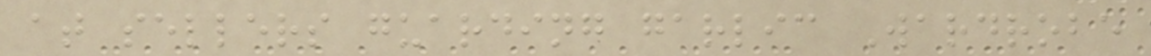at sellers guarding garlic Wardrobe
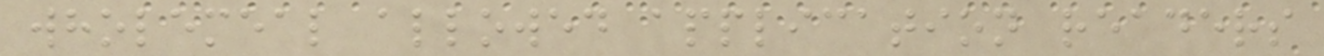wholemeal allowed application readers
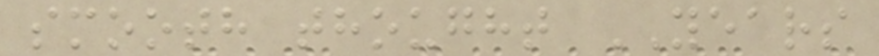smooth thought YEARS
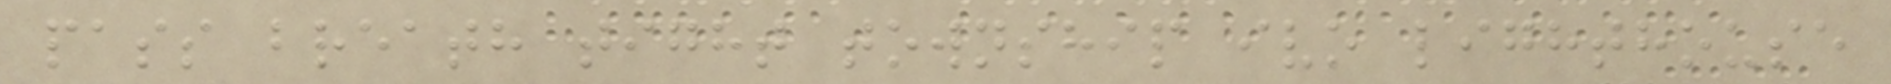pass breath tight township ivo lighthouse
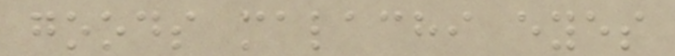goods malachi eyes
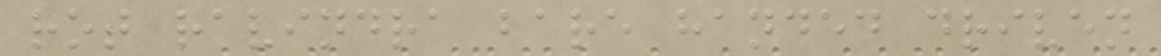rot ravindra bare handed driven
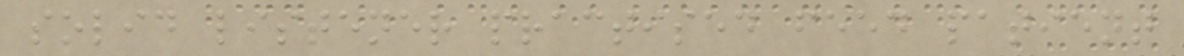solid listener practised feed patient
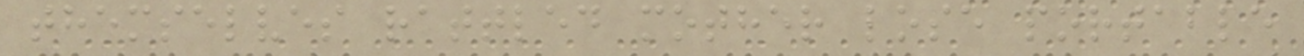themselves rattled mother lose portable
